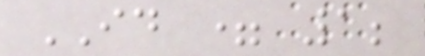ID = 1;
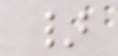}
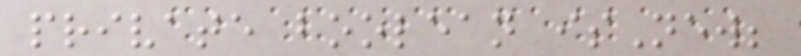private boolean isNew;
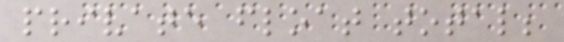private float total;
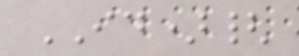ID){
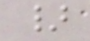}
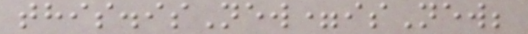this.isNew=isNew;
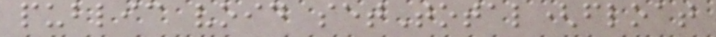public void setTotal(float
